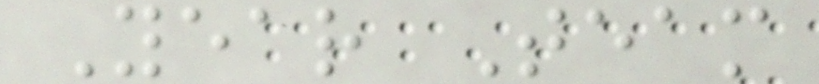Year Team
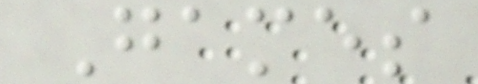Games
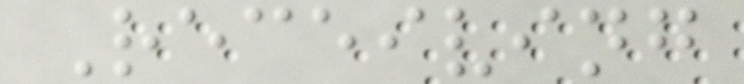Receiving
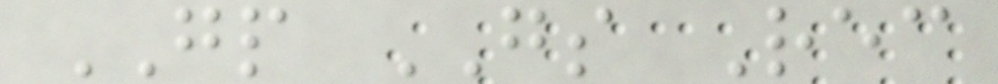GP GS Rec
